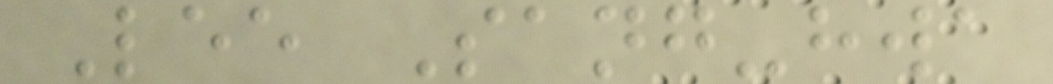Lee Sang-hwa
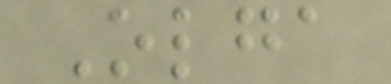Olga
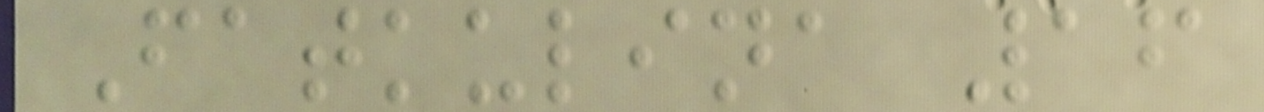Fatkulina 16
